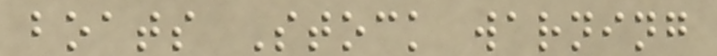boats Stock warning
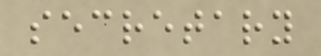secretary
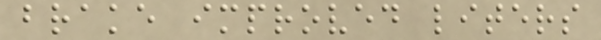brake improved liters
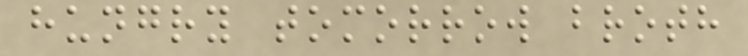hungry tomorrow broth
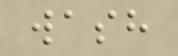wash
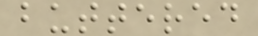buttered
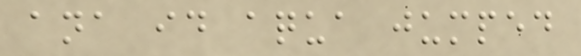ana id aqua jumped
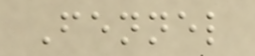Fennel
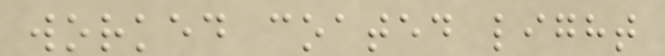worked coated light
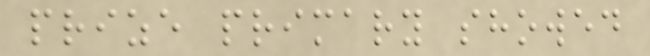prize primary showed
